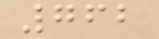762
